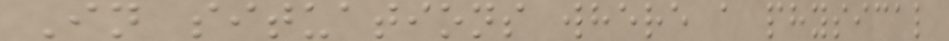In situations where a physical
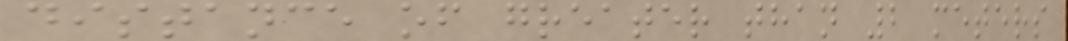distance of greater than 2 meters
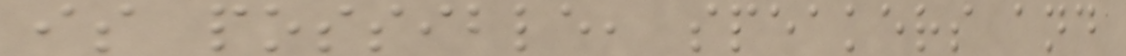is possible, speakers and
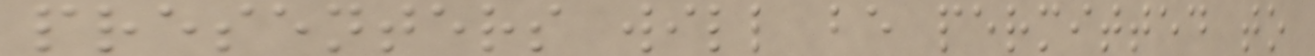presenters will be permitted to
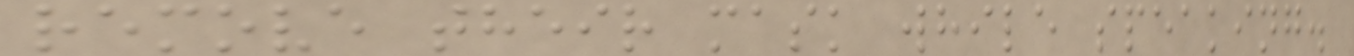remove their mask while speaking.
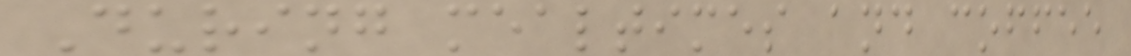During mealtimes and coffee
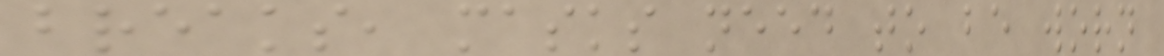breaks, masks need to be worn
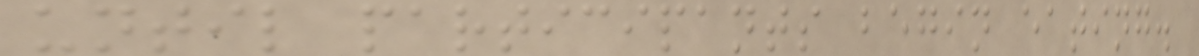until participants begin eating.
